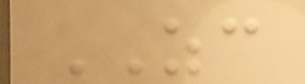ZC
